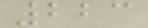223
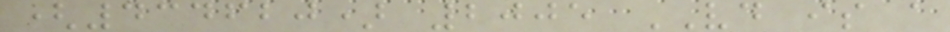(434620) 2005 VD is a
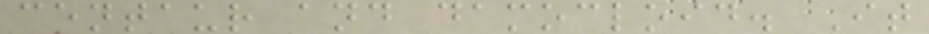centaur and damocloid. It
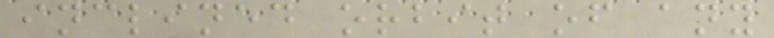inclined orbit of any
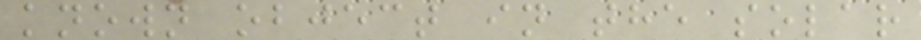known object in the solar
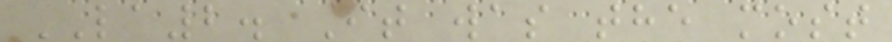LA2. It was the most
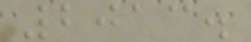2013.
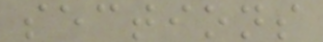sections
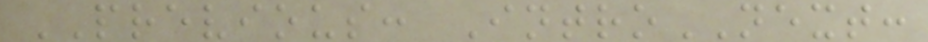PREVIOUS: IntroNEXT:
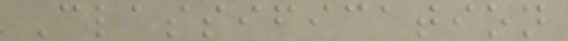Classification
